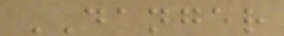DANGER
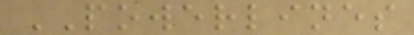POWERLINES
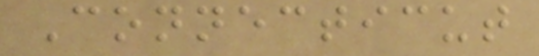Connecticut
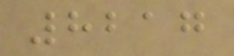8217
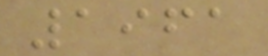1961
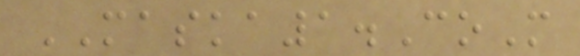MASKA1.CoM
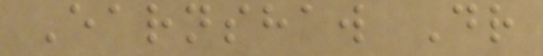Earnshaw Dr
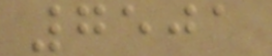7501
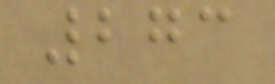273
